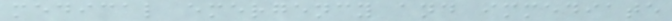medical emergency and immediate
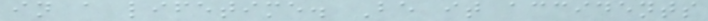in a lifetime. Be it accidents
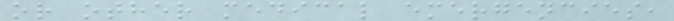or other medical emergencies,
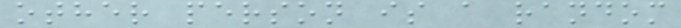other person is a random
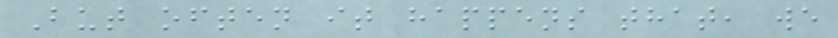But often it happens that, we
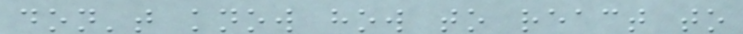don't know how to react to
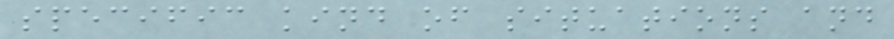specific kind of situations and
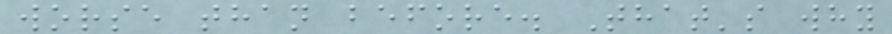worse than before. That's why
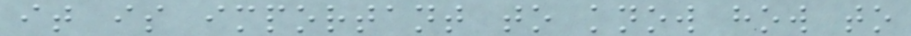it is important to know how to
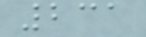231
